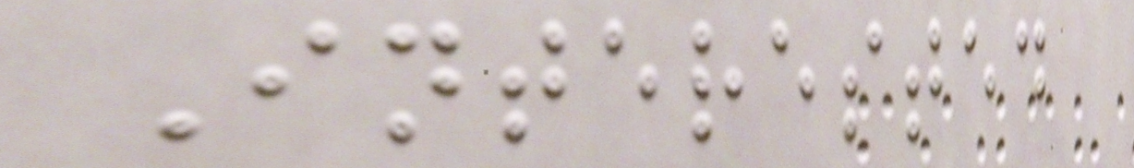Interested
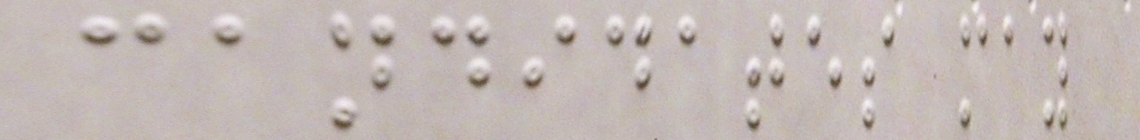candidates may
